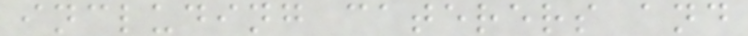including caterers and
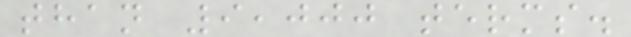than 9,000 terms.
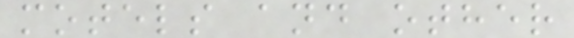motels and other
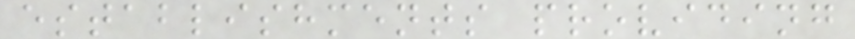establishments providing
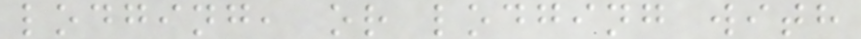lodging, or lodging with
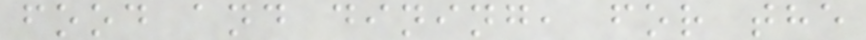food and dining, for the
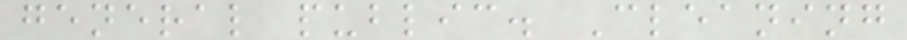general public. Cleaning
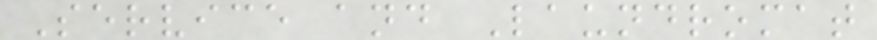Service and Laundromat
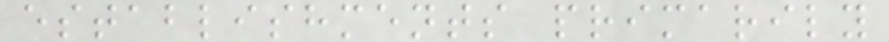establishments primarily
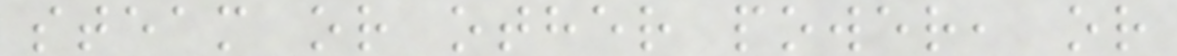steam or other power, or
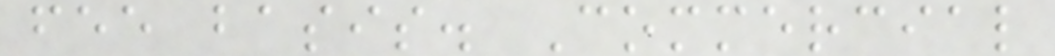fee basis. Commercial
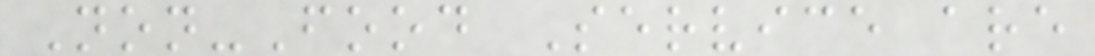Non-Food Service are
